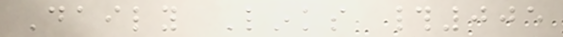Daily Links #005
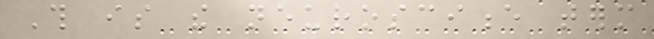This is the neuroscience term
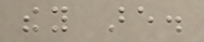they are.
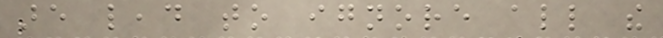are lead to ignore all the
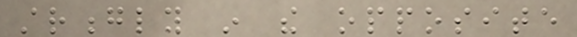strongly in the opposite
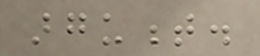argument.
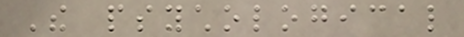The psychological
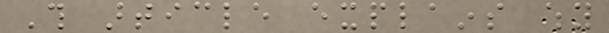This article explains why
